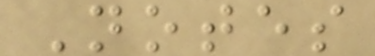Notes
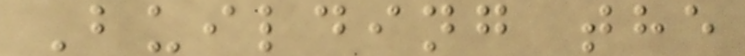Building the
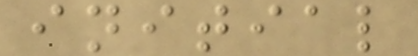initial
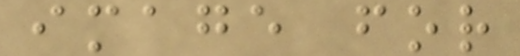image for
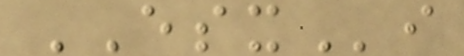ESXi
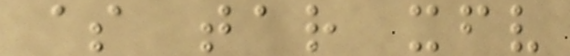$ tar xfv
